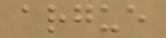argue
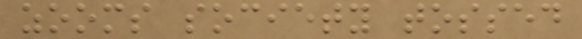zooms society tossed
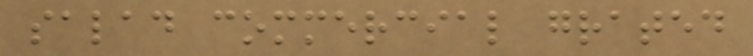salad commercial grated
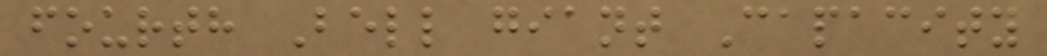fourth Bell giant Capacity
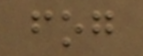fog
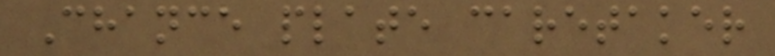Chance plate caretaker
